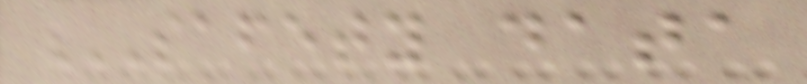SAFETY DATA
